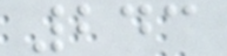243
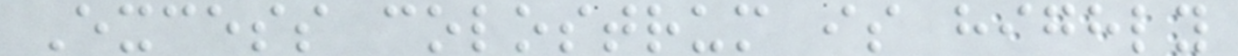Excess colostrum is highly
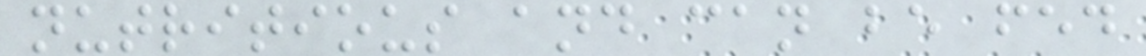nutritious and can be fed
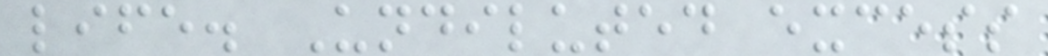life. Undiluted excess
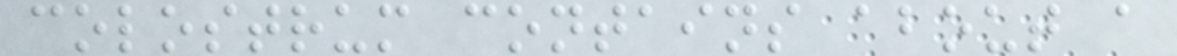colostrum contains about a
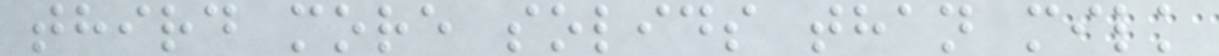third more solids than milk
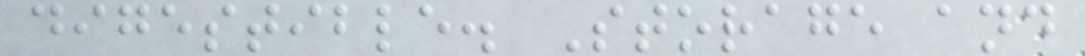digestible. Storage and
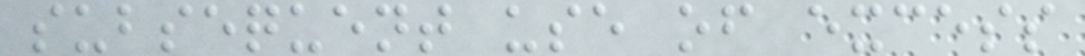subsequent use of excess
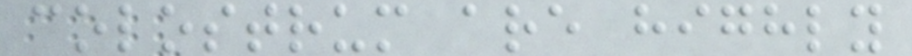colostrum are highly
